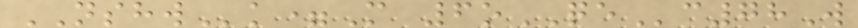NSHWk=M 6oQEc78W
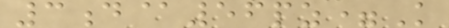3d@56pz=K
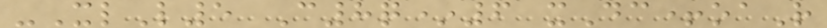-XlL5 C8q*6 xDc+oaR
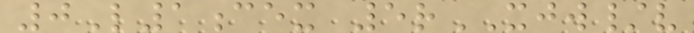0L1cex 5rXJW/v
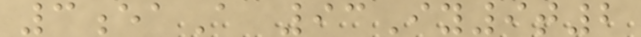3eaA 93Iy9t2
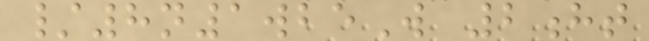/8n1wbeW 2ht
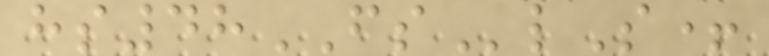hs48FSlS+
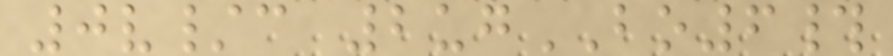0v/c 2ugBO6#
